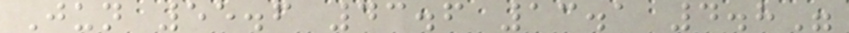Jun 55.6 43.6 13.1 4.8"
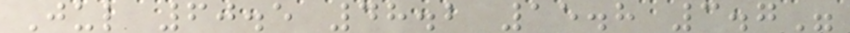Jul 60.5 48.2 15.8 3.7"
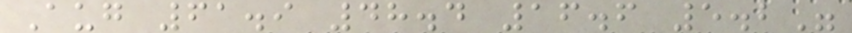Aug 61.9 48.4 16.6 5.2"
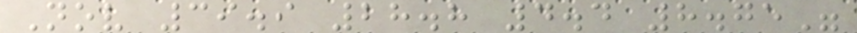Nov 39.9 28.8 4.4 8.75"
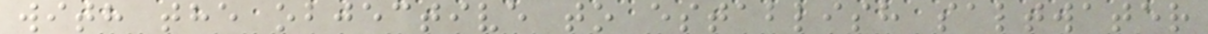with the objective to establish saltwater
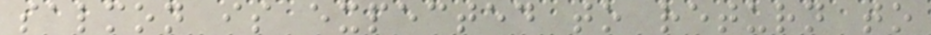salmon is expected to return to
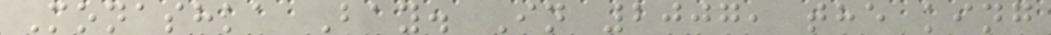Monashka Bay. In 2007, the king
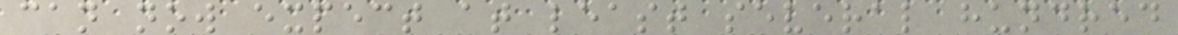can now expect at least several hundred
